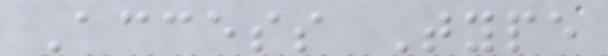Access Type
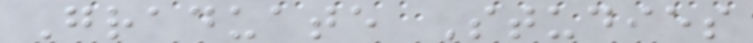Graduate Studies
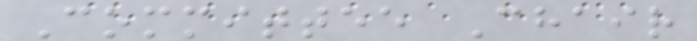Committee Chair
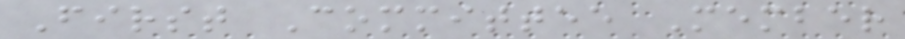First Committee Member
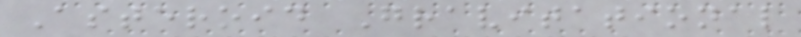Asteroid Gravitational
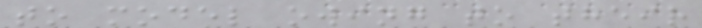to model owing to their
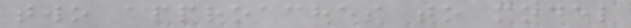two approaches to model
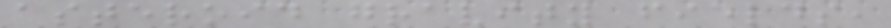asteroid gravity fields,
